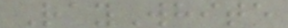RayWhite
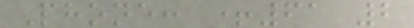Phone: +61 2
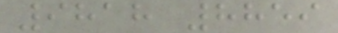9818 8859
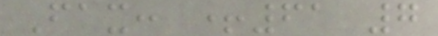Fax: +61 7
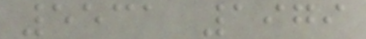5531 1979
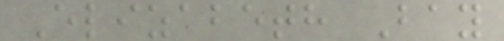Elizabeth Bay
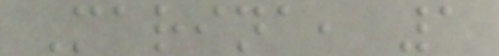Marina, 1
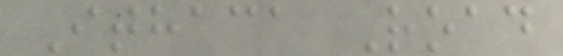Ithaca Road
